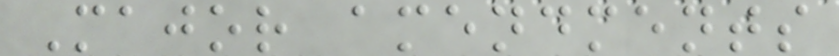Major amendments
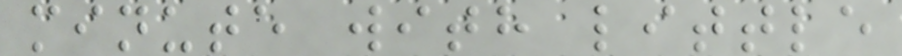minute with little
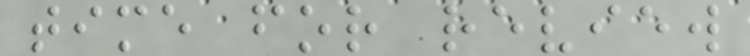time for review
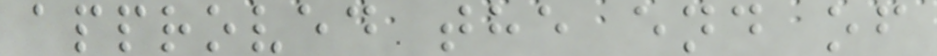approved the end of
